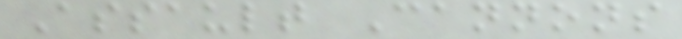Assault Cannons
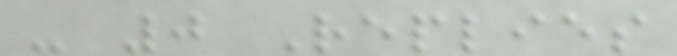- 0 Replies
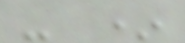- *
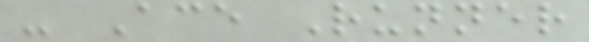- Ace Runner
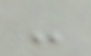-
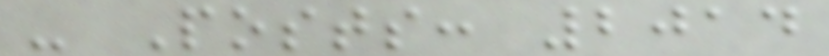- Posts: 2014
